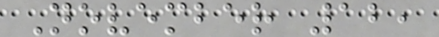November 12,
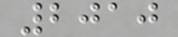2010
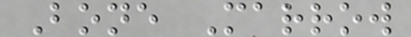Bone Marrow
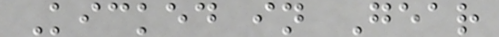Kicked in Gear
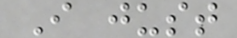I just
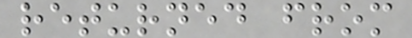returned from
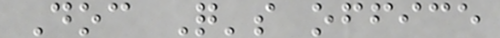Doc Q's office
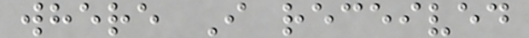where I received
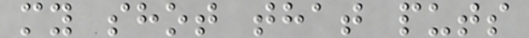my shot that puts
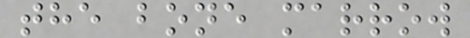the bone marrow
